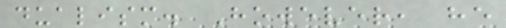dualism. However, he
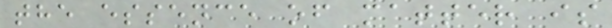the essence of matter is
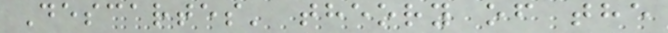Descartes' theory of the
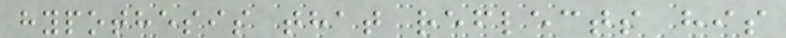hypothesis that reflects his
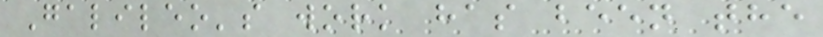Galileo's work has been the
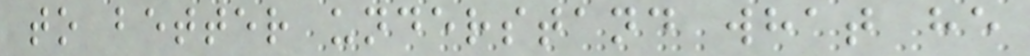to better understand what he
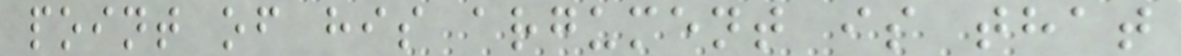point of his argument is that
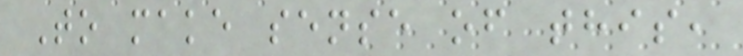To make sense of this,
